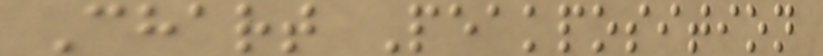Chart Peakposition
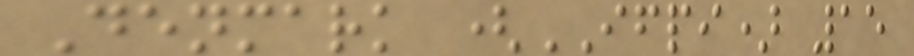Denmark (IFPI) 15
